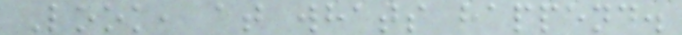Look, at whats happend.
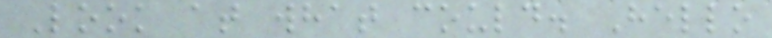Look at what could. Hello
